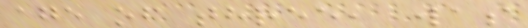age of three, was
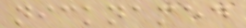nicknamed
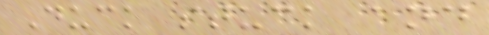Duck stuck and
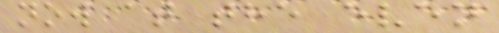now at the even
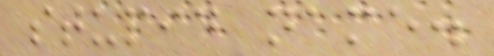stupid name.
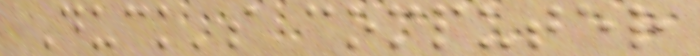Duck's computer
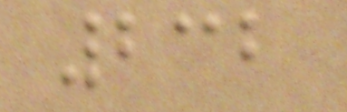232
